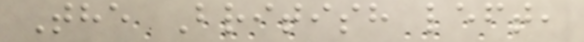The British left,
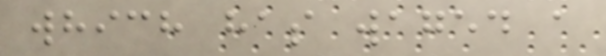which has waged a
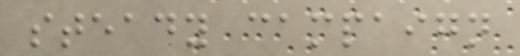steady campaign
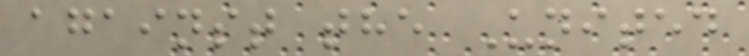against the United
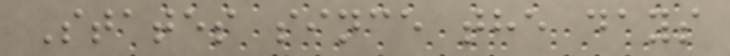States since the days
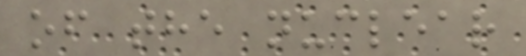of the nuclear
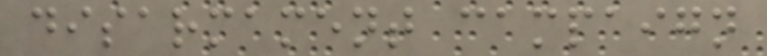disarmament campaign
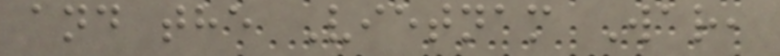and the Vietnam War,
